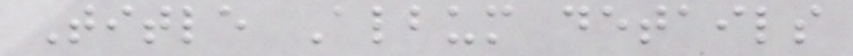Title Album details
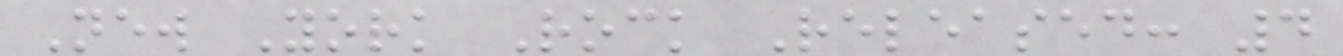New York Rock Released: 4
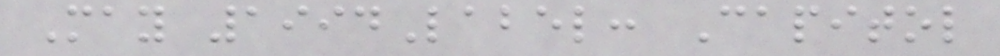May 1994Label: Capitol
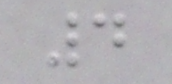4
